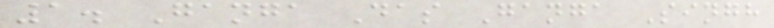1. Ganga Das Ganga Singh
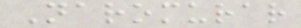Naromurar
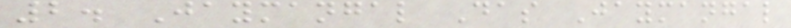2. Jaymangal Das Jaymangal
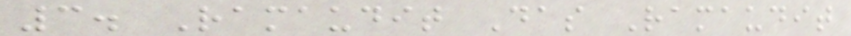3. Ramaudit Das Ramaudit
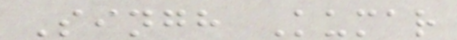Singh Kumar
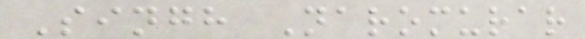Singh Naromurar
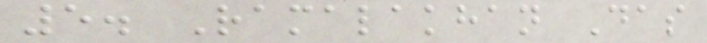5. Ramalakhan Das
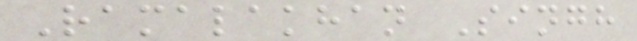Ramalakhan Singh
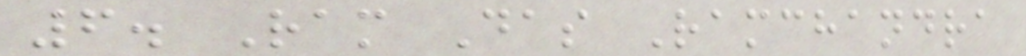6. Ram Das Ramchandra
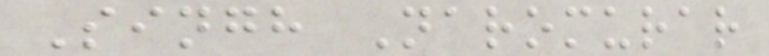Singh Naromurar
